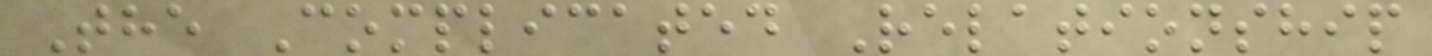The Complicated Relationship
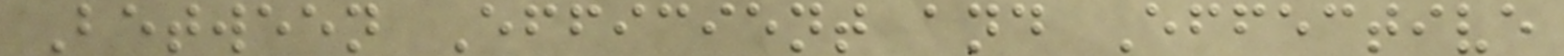Between Efficient and Effective
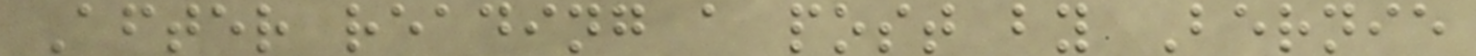After reading a post by Bernie
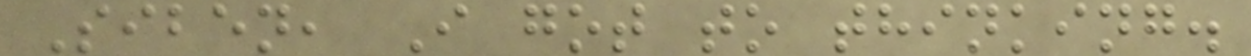Siben, I got to thinking.
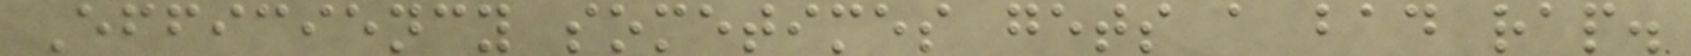Efficiency sometimes gets a bad rap.
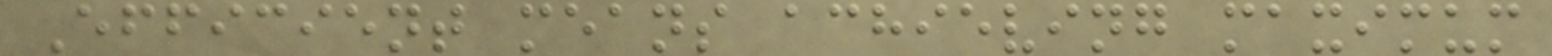Efficient means achieving maximum
